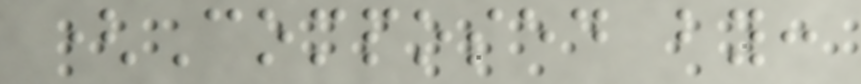(Composed by:
